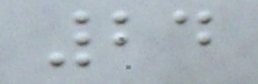24
